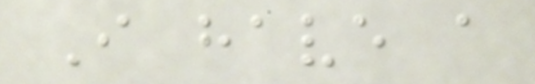I have a
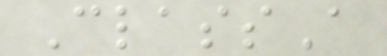ClassA
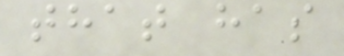that has
